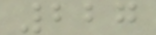227
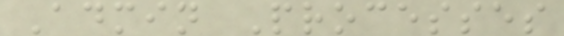Admin Processes
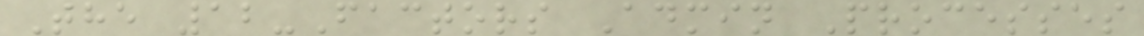The 12-Factors Admin Processes
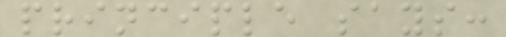principle says:
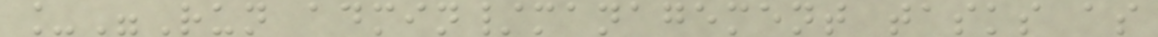_"Run admin/management tasks as
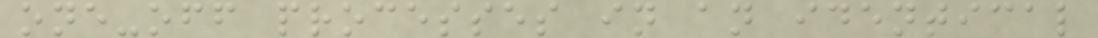one-off processes in an identical
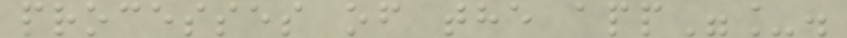processes of the app"_.
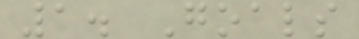1. Goals
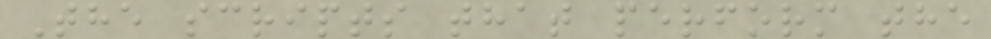The scripts that perform the
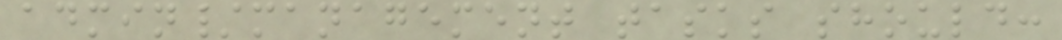admin/management tasks should:
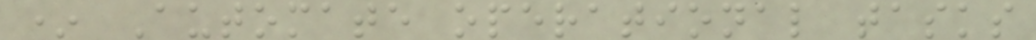* Automate operational tasks
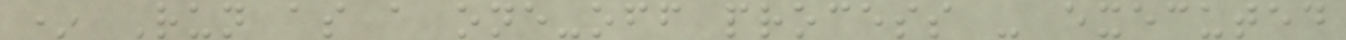* Run as a one-off process - executed
